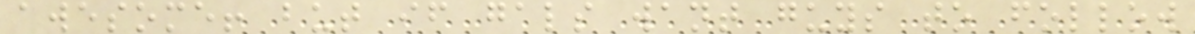awesome! but if gals want guys to follow
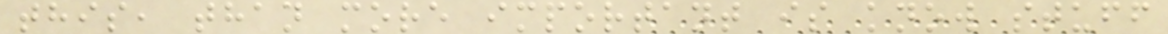this, than more important is know stuff
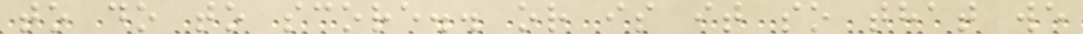to do to score.. or is it so that we
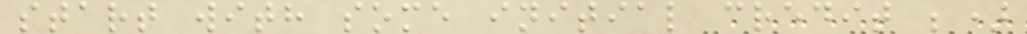start with some initial credit ;)
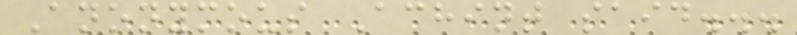Anonymous Achint said...
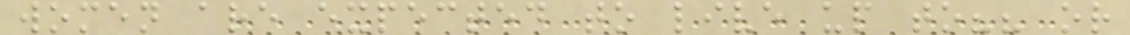women are expected to live up to?? or
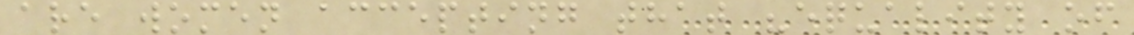are women accepting that "equality of
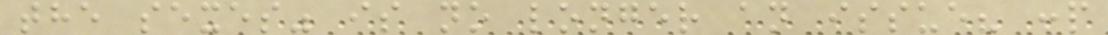the sexes" is no longer an issue? :p
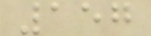157
